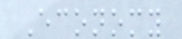Economy
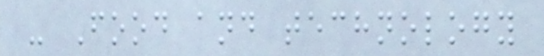- Food and technology
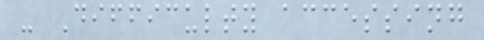- Difficulty accessing
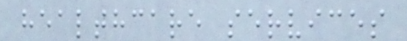healthcare services
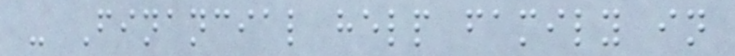- Financial help family in
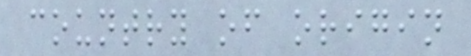country of origin
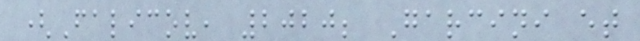(Falicov, 2020; Garcini et
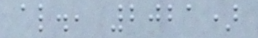al., 2021)
